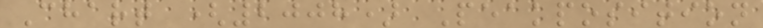Chart (2008) Peakposition
